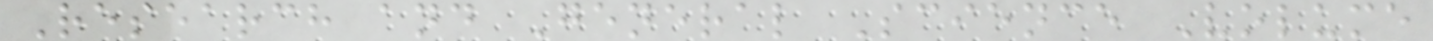Research and General Science Volume
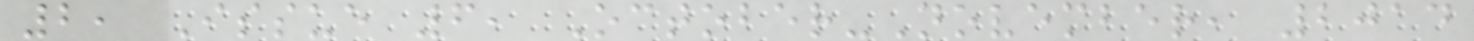2, Issue 6, October-November, 2014
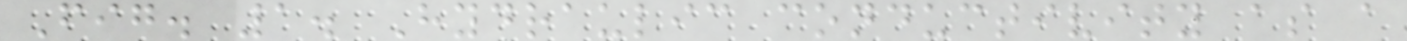Fig. 1. Hydraulic conductivity as a
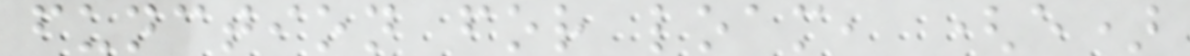function for loam, (e)
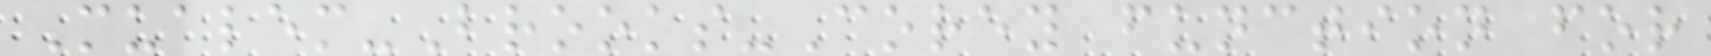Mualem-Brooks-Corey function for
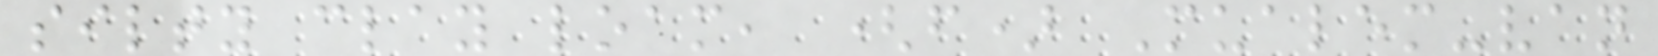silty clay loam, (f) Mualem-van
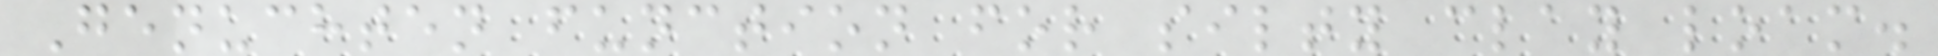Genuchten function for silty clay loam.
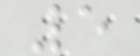5
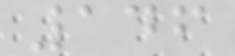146
